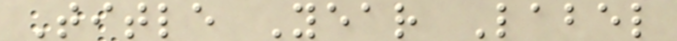Title Year Label
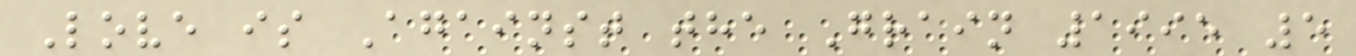Love is Against the Grain 1995 5
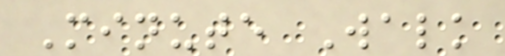Minute Walk
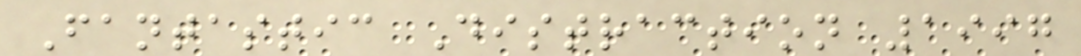Fantastic Distraction 1997
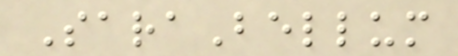SaraBellum
